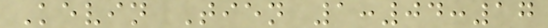Kevin Tien 1:04:17
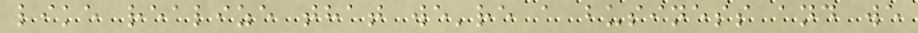like realize that we're a business and we
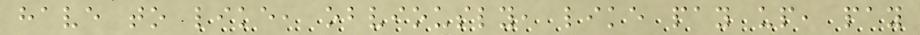have to like, obviously, like pay up, pay
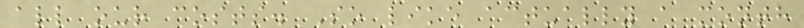all our costs. So like actually a month
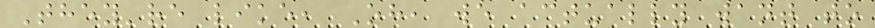They're like, Oh, we actually want to
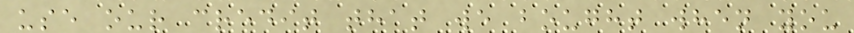use our credit that we bought when you
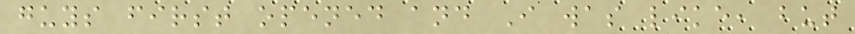guys first opened and I was like, but
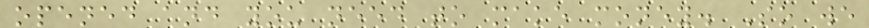opened and you need to make money. So we
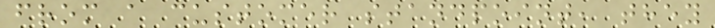from a customer standpoint, they
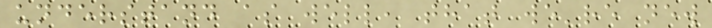understand as well, that we're new
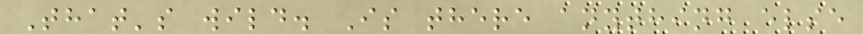That's wild. Is there anything else
